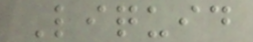Liquid
